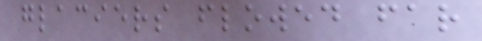glaciers flowed far
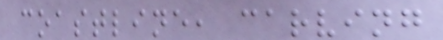coastline, carving
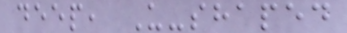deep, U-shaped
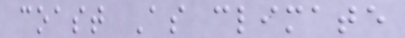coast As climate
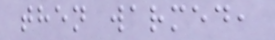then warmed,
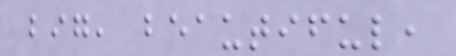big, beautiful,
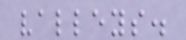valleys.
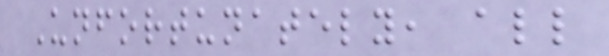Unfortunately, all
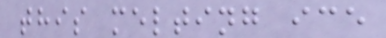this melting ice
